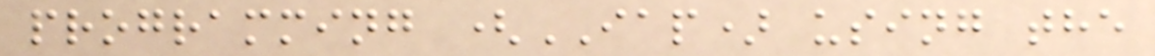programming (IAP) using the
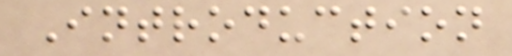Introduction
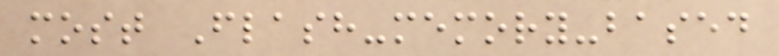most Flash-memory-based
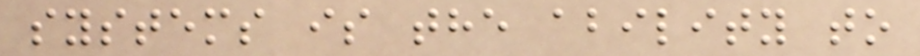systems is the ability to
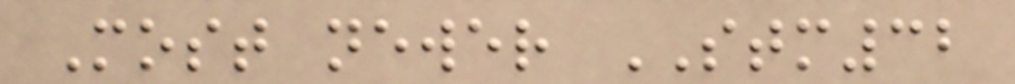Most newer STM32
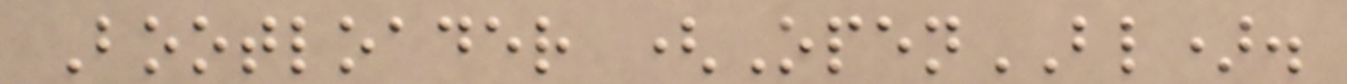Bootloader (OpenBL).
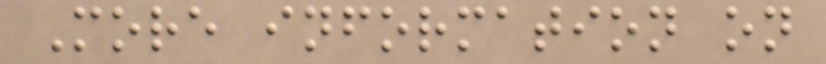More information on
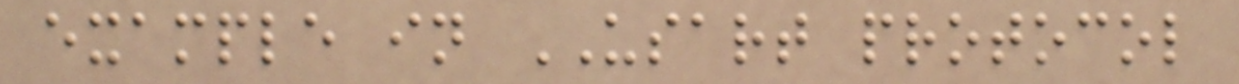example in USART protocol
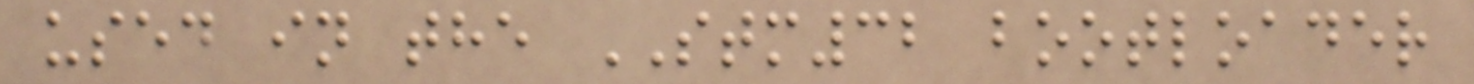used in the STM32 bootloader
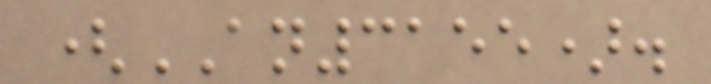(AN3155).
